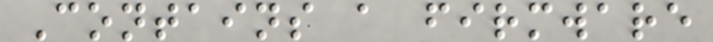Contains a firmware
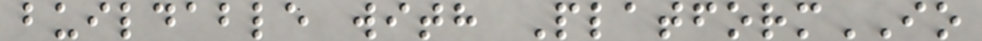buildable with PlatformIO
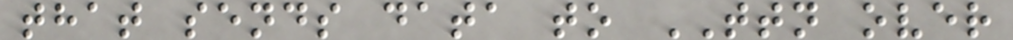that sends data to TTN over
